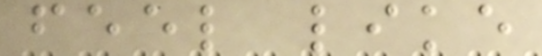feel like
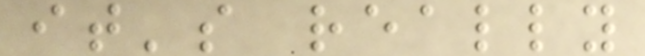it's really
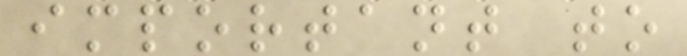important to
